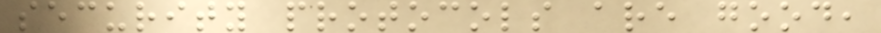security protocols are good,
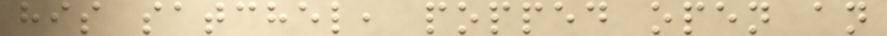his satchel, popped open an
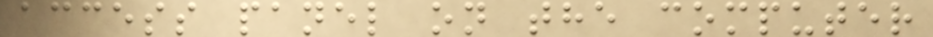access panel on the computer
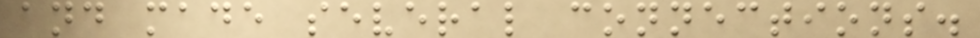and made several connections.
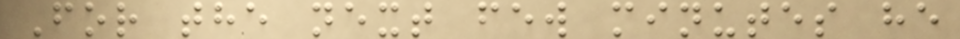For the next few minutes he
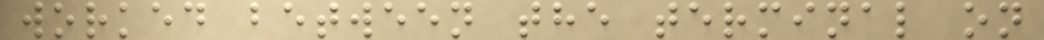worked between the terminal on
